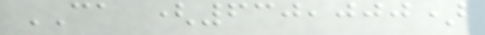CA (630,000)
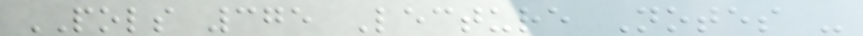POLS 375 Lecture Notes -
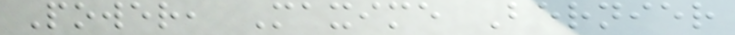Power, Maxime Bernier
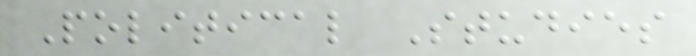Political Studies
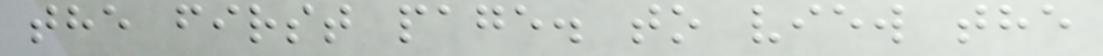the first page. to view the
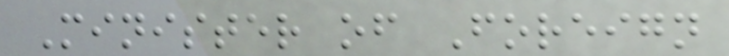Minister of Foreign
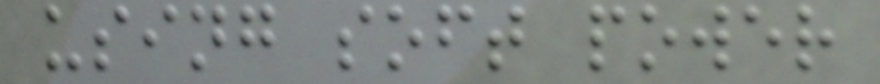using soft power
